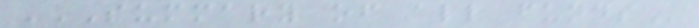SUMMARY OF ALL FUNDS
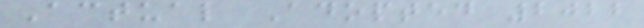Actual Adopted 2022
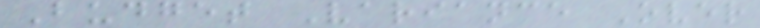Budget Variance Over
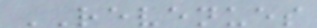REVENUES
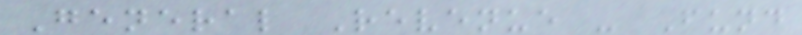General Revenue - Fund
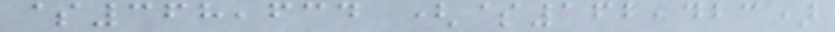$368,634 ($162,423)
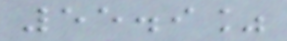55.9%
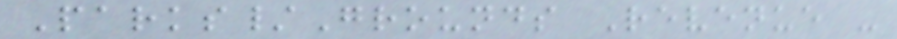Parks/Grounds Revenue -
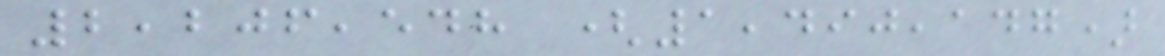2,206,548 (1,490,147)
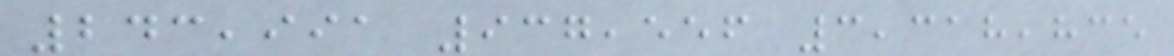243,991 937,556 3,318,835
